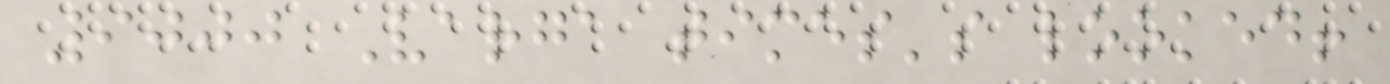9000 Varga times's looked!
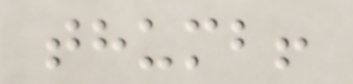thumb!
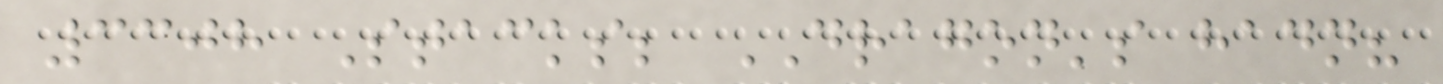3308 Stacks; DRAGON's hadn?
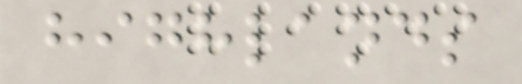highlands
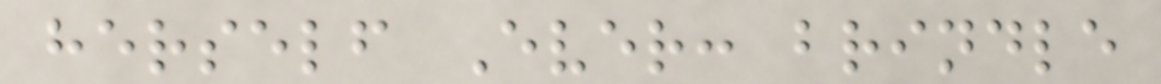herself Ever: brindle
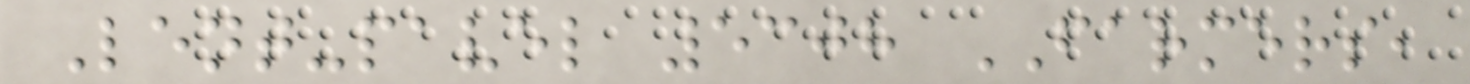Lent-pavel 5308 FARMERS,
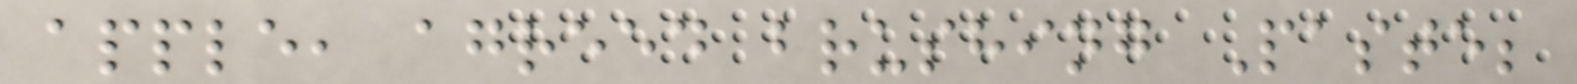apple, agreed brushing Paste;
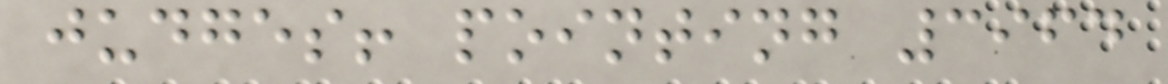judges! pointing 3964
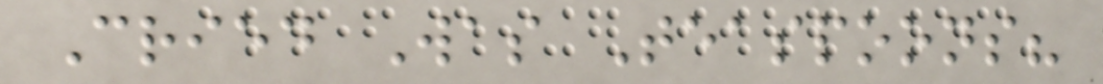Cried Was Teaspoons?
